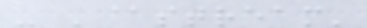- '@stream'
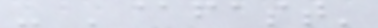- '@fast'
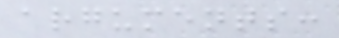arguments:
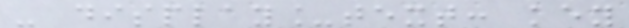- display_text: key
